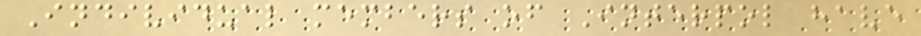Individual members of Interpol have
